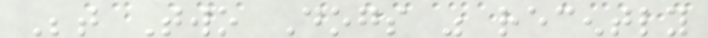Between Two Dogs was recently
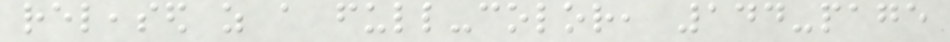released as a full-color, 144-page
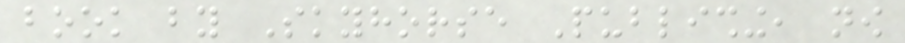book by Skyhorse Publishing, now
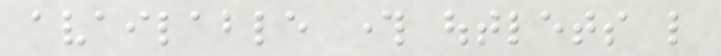available through outlets like
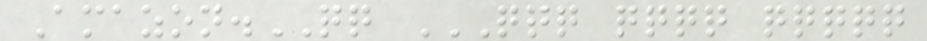Amazon.QQ QQQ QQQQ QQQQQ
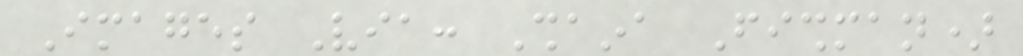Images Via: Shaina Fishman)
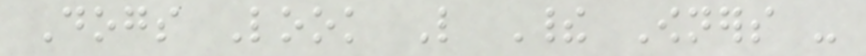Dogs Look Like Their Owners -
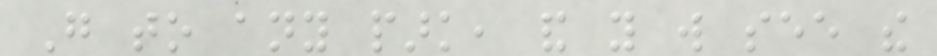Go to any park, and you will see the
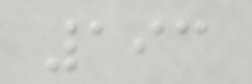193
